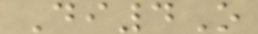Di4O
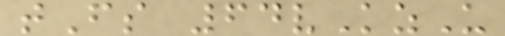tFs 64vKzU
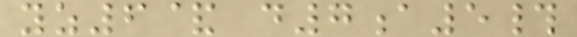yz6& d7a5#
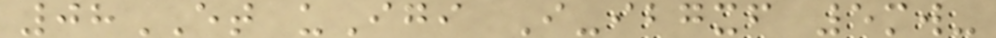08ET uIgi I-ibgxf 5mw-
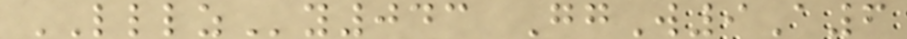LLLZy043 GgW9A6
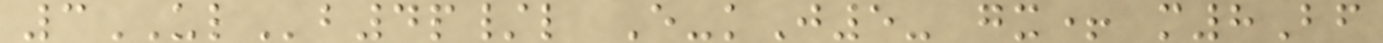3ULb4p/l E-kJ5- gx+ m8Bf
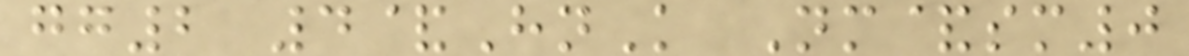gg2 4&HnK Nm&sm0
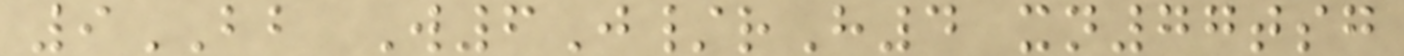9BB W6J/rH4 xn77tsg
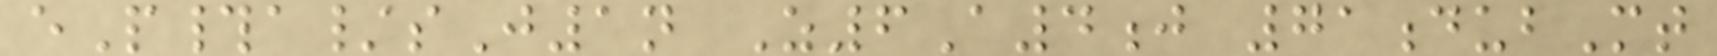eP#a/sJ1n Z6A4j 71dubMt
